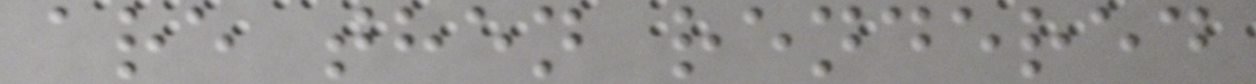are then rendered
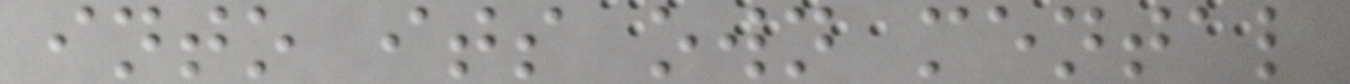into its own mental
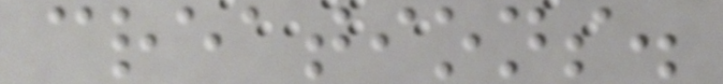creations.
